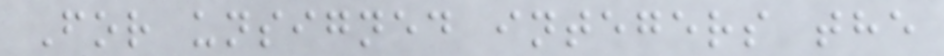For unsigned integers the
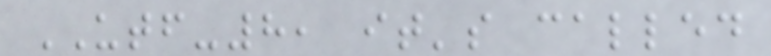UTF-8, it's called
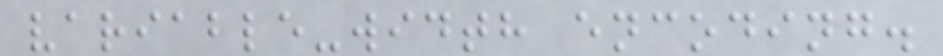variable-width encoding.
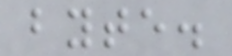byte.
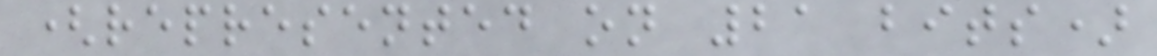(represented on 21 bits)
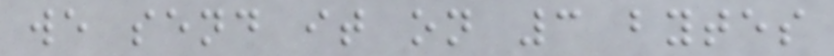we send it on 3 bytes
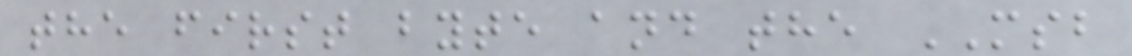the first byte and the MSB
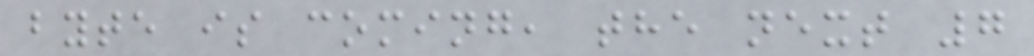byte is coming, the next 7
